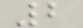2
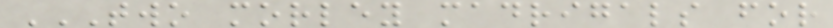TWO MORLEY MADRIGALS FOR
